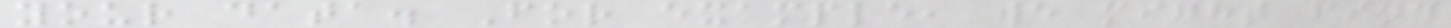your data. For example, we might find
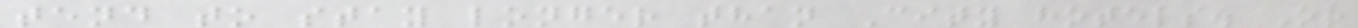tend to stay longer than City hotels. Or
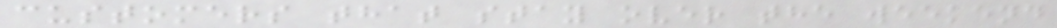customers that stay over the weekend
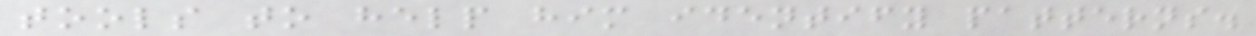tools to help him identify patterns.
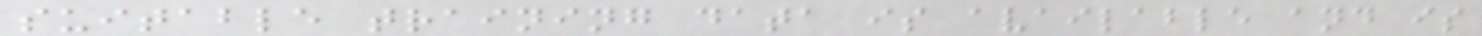suitable training data is available and is
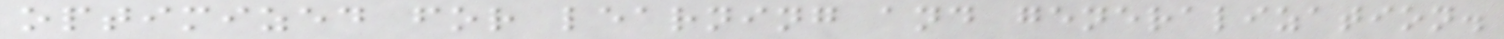optimized for learning and generalization.
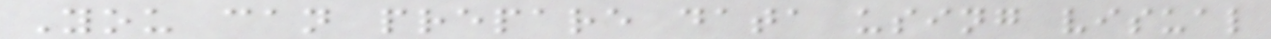You can prepare data using visual
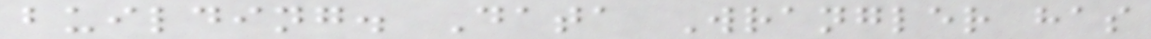building. Data Wrangler has
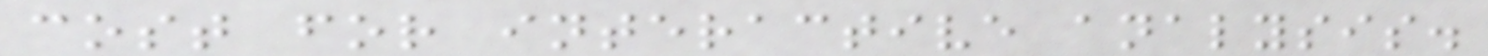cost for interactive analysis.
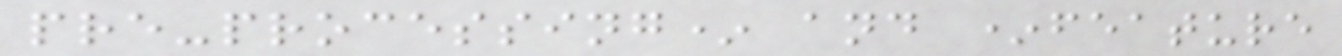pre-processing* and *feature
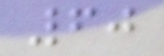60
